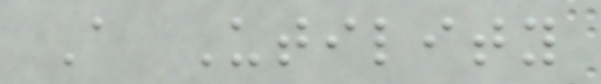A Utility
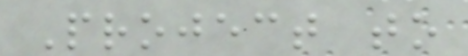Project to
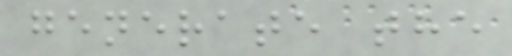generate the
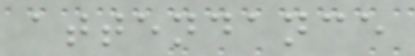attendance
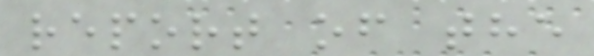report of the
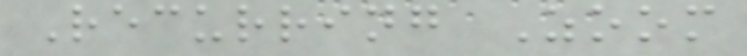Recurring Zoom
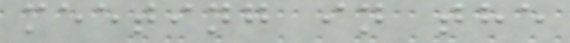meeting in the
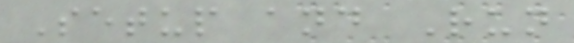Setup and Run
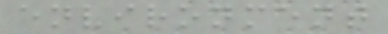environment
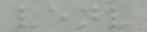venv
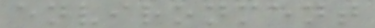environment
